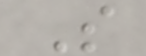S
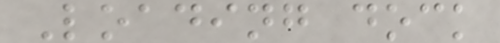Loading dock
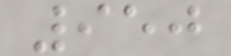950
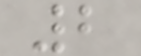2
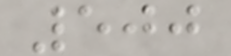500
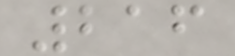216
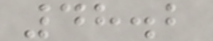48.2
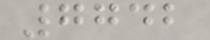7742
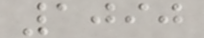1090
